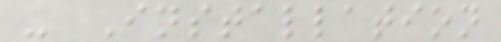- Installation
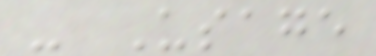- Usage
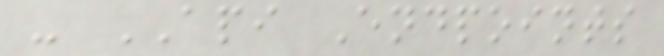- API Endpoints
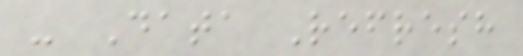- Data Refresh
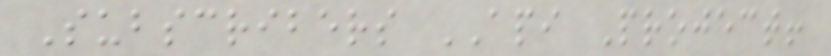Subscribers API Project!
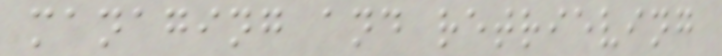managing and retrieving
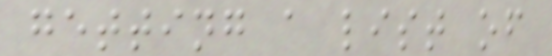getting a list of
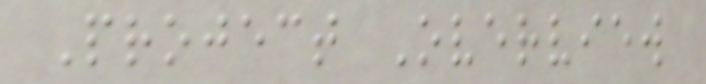Project Overview
